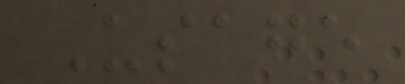Usage
